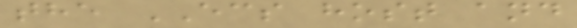the ECS host and
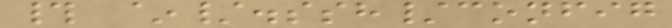# ~/.ssh/config
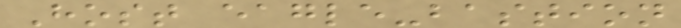Host eagle-bastion
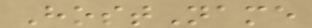HostName
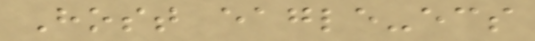Host eagle-ecs
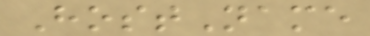HostName
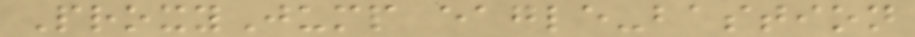ProxyJump eagle-bastion
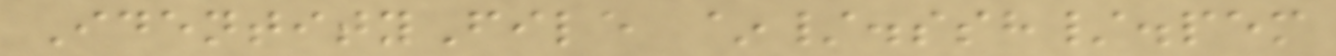IdentityFile ~/.ssh/.pem
